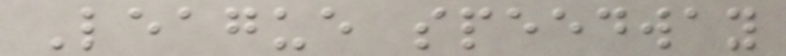League speedway
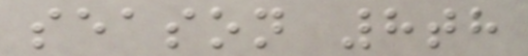season 8th
